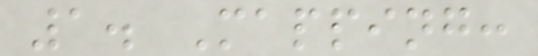1. Mapping:
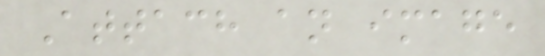Attach an image
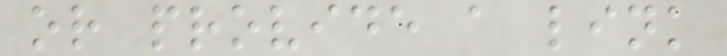or provide a link
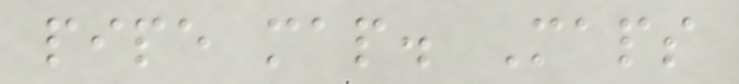pipe map. Maps
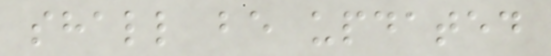shall be updated
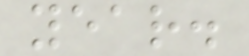year.
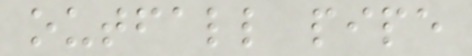outfall pipe
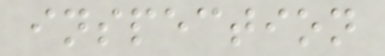inspection
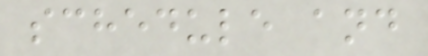schedule and
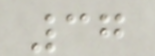37
